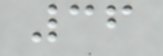36
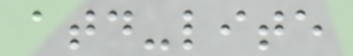atd-lite
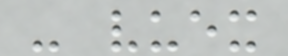- vuex
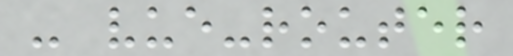- vue-router
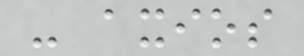- axios
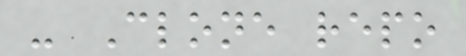- Clone repo
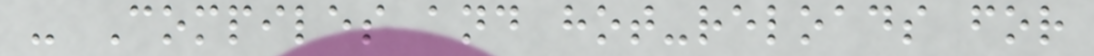- Compiles and hot-reloads for
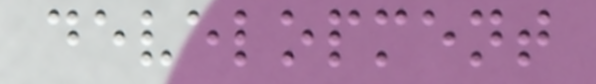development
